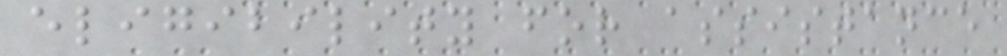eligibility for assistance
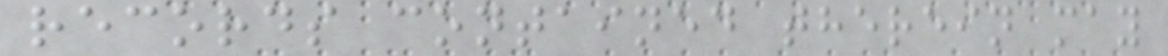records contained therein may
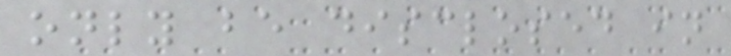only be disclosed in
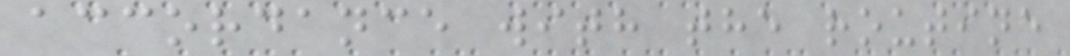accordance with the routine
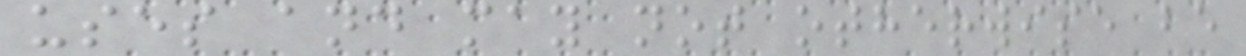uses and may not otherwise be
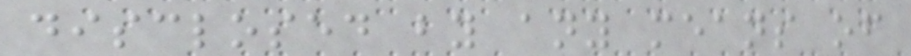disclosed by any means of
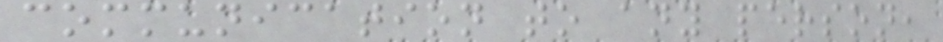communication to any person,
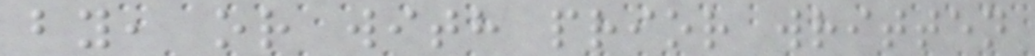by, or with prior written
